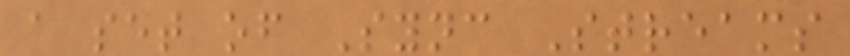a set of Sync Streams
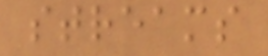streams
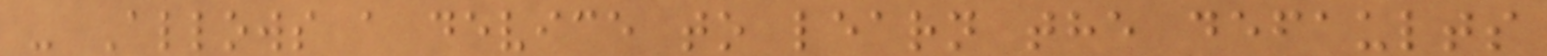- Allows a device to learn the defaults
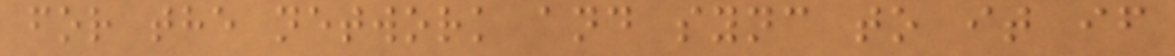for the network and sync to it if
